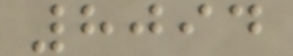8094
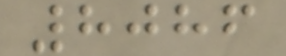8086
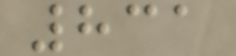831
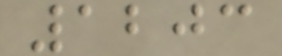1203
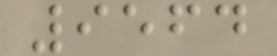9564
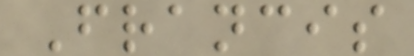Francis
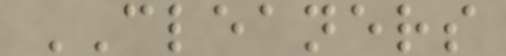CLEANERS
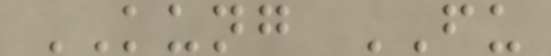KUNG FU
